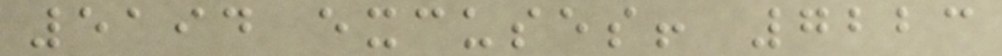5194 excuses! 7223
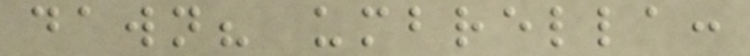dawn? umbrella:
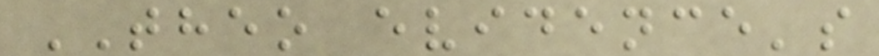THEO evidence's
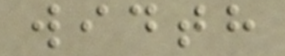width
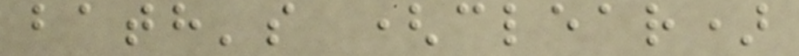bath's (clear)
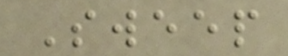Sweep
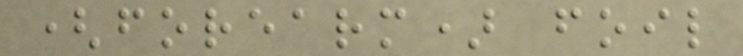(forearm) foil
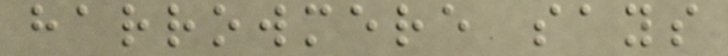harrowmere says
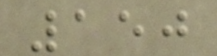150
